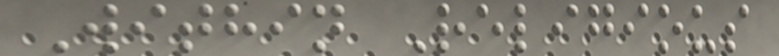Within Religious
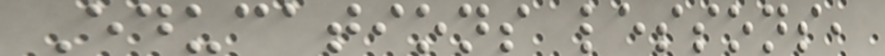Educations lessons,
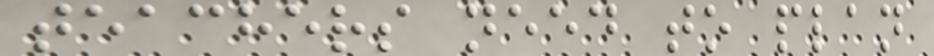teachers need to plan
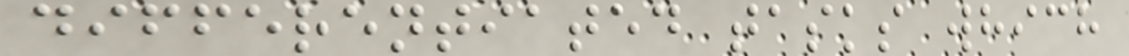differentiated tasks which
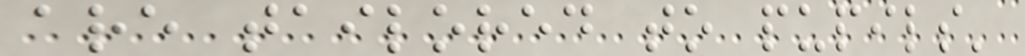are tailored to pupils'
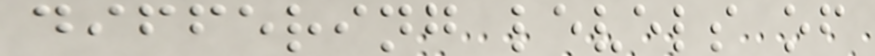differing levels of
